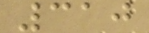310
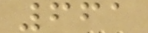661
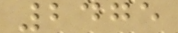2475
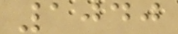1040
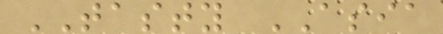TASTY ASIA
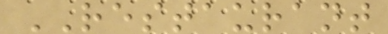RESTAURANT
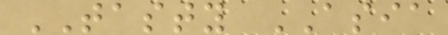TASTY ASIA
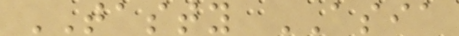TASTY ASIA
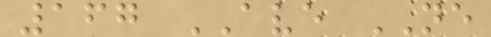167 AVE NE
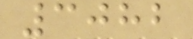3082
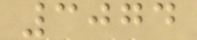3074
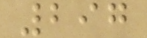297
